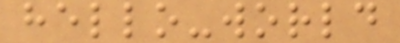hello-world
